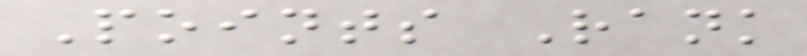Points Rank
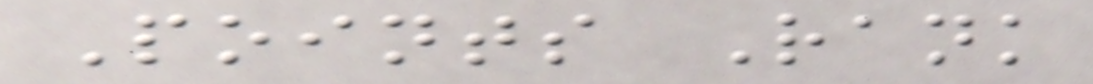Points Rank
